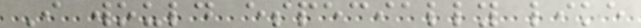I would especially like
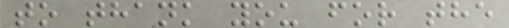to thank you for the
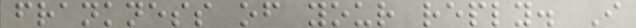frankness of your reply. I
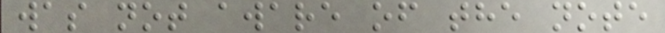was not aware of the note
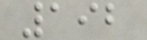192
